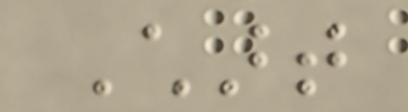Chart
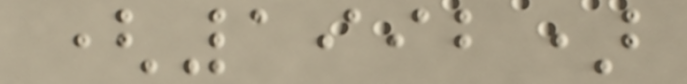(1992)
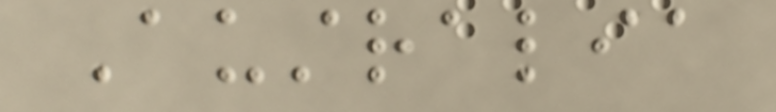Australia
